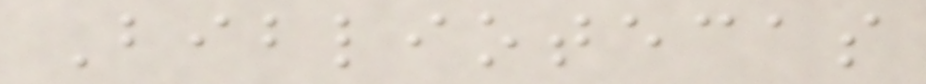Bibliotecas
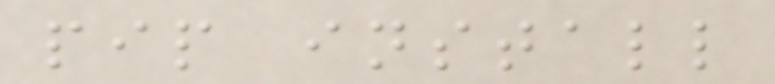pip install
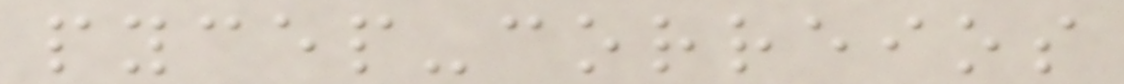pycep-correios
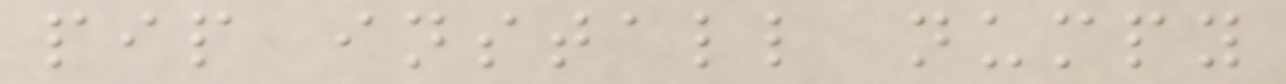pip install numpy
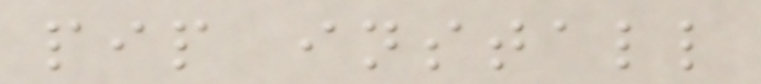pip install
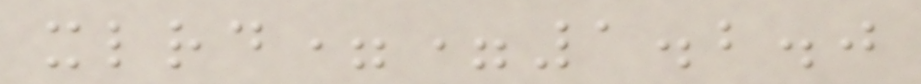xlrd==1.2.0
